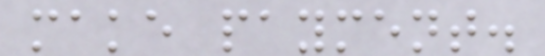make payment.
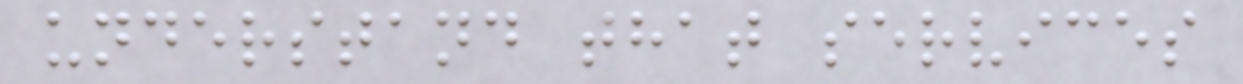understand that services
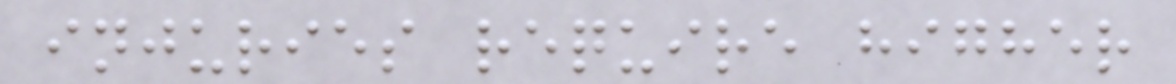injuries require higher
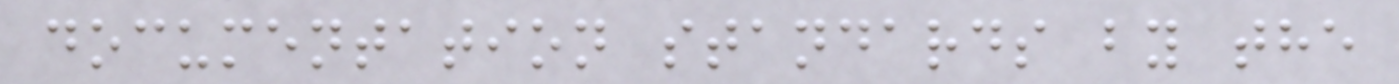documentation standards by the
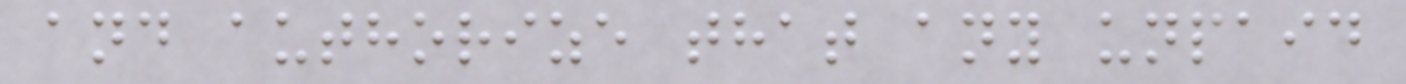and authorize that any unpaid
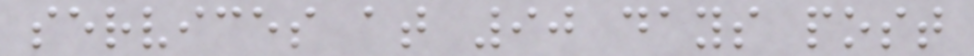services at 90 days post
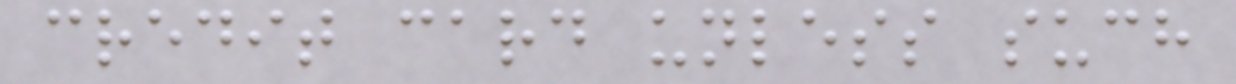credit card unless such
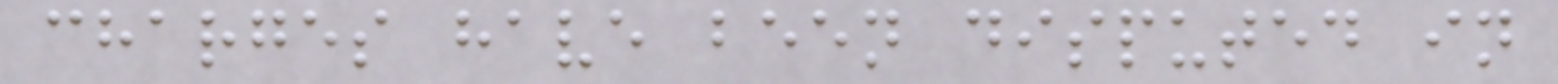charges have been disputed in
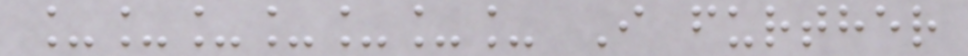_______ I further
